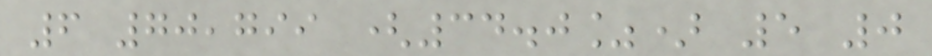6 70,799 (34.0%) 5 0
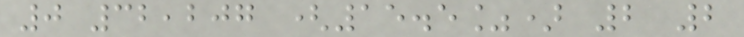0 32,207 (15.5%) 2 2
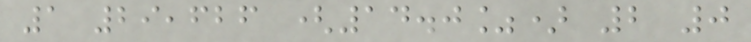1 29,626 (14.0%) 2 0
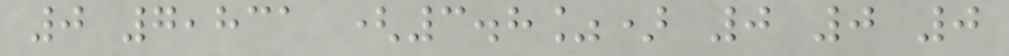0 7,831 (3.8%) 0 0 0
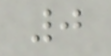0
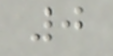0
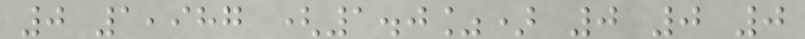0 1,987 (1.0%) 0 0 0
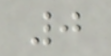0
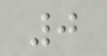0
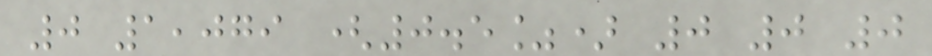0 1,079 (0.5%) 0 0 0
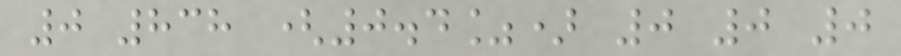0 838 (0.4%) 0 0 0
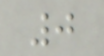0
